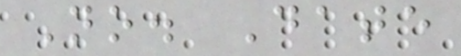No. Date
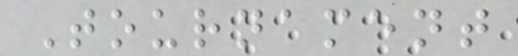Tournament
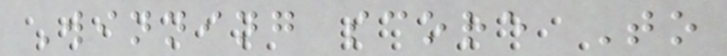Winning score To
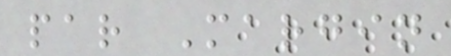par Margin
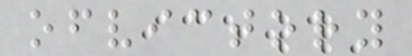ofvictory
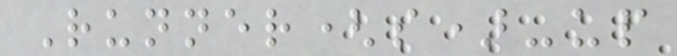Runner(s)-up
